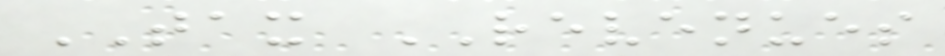TAX REVENUES
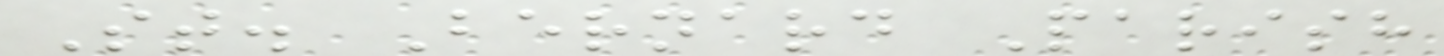St. Bernard Parish
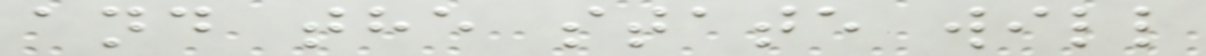and the state will
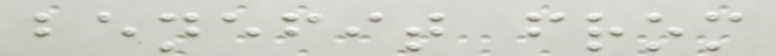benefit from
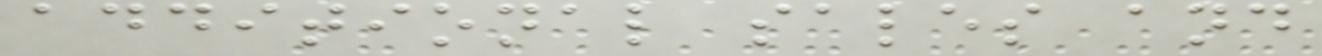additional sales and
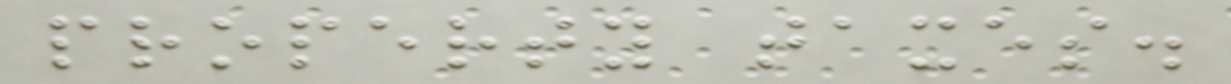property taxes.
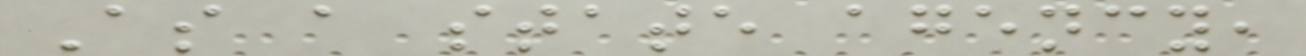As a state agency,
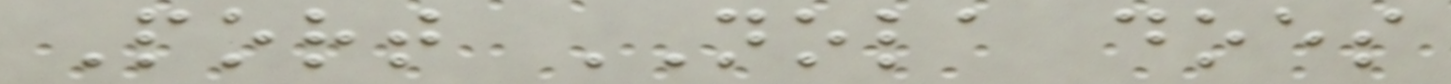Port NOLA does
